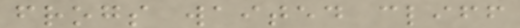frogs waited cliff
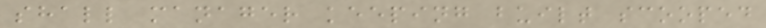shall manager keeping built scooped
